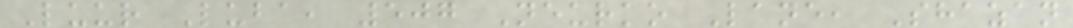Luur Luba, 507 Neurko Lane, Shazan
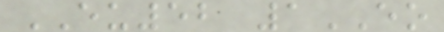EU52 1EO
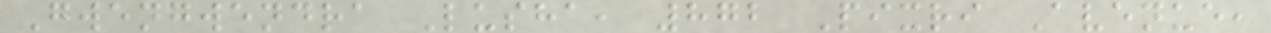Gwengwendra Lusha, 872 Pixri Avenue,
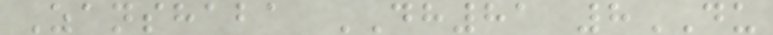Zanshaba DH81 8DU
